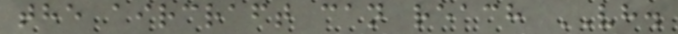the aircraft can reach VH.
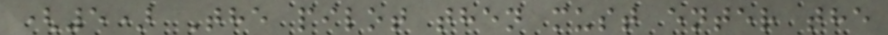(5) The pilot then must enter the
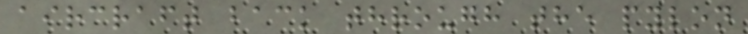aircraft back through the pylon
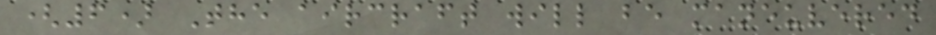(6) The aircraft will be maneuvered
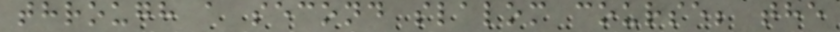through a second slalom course; the
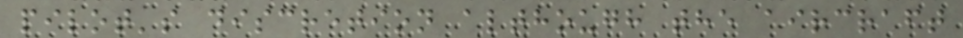pilot's discretion although the aircraft
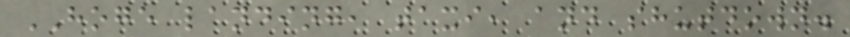HOGE landing, taxi, and shutdown.
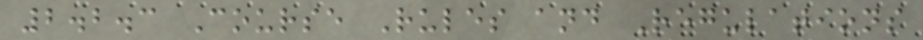2.2.3 Course Rules and Regulations
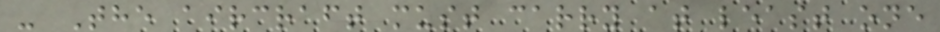- The aircraft must carry at least one
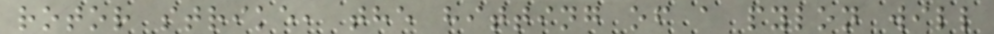rotor strike, the hitting of a pylon will
